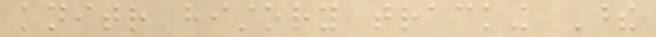knitr history tracking These
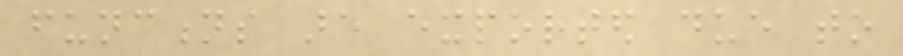functions are exported due to
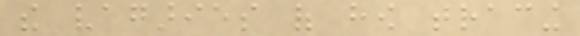the vagaries of how tracing
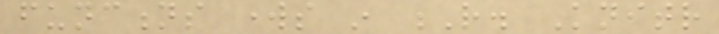functions works in R. Knitr
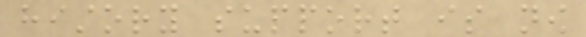history support is now
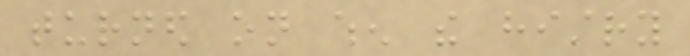turned on when the histry
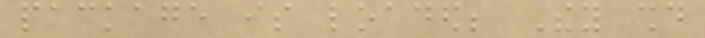package is loaded; They should
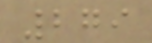279
